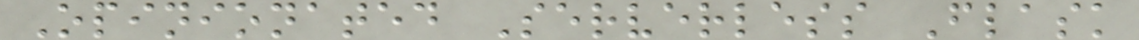Opinionated Serverless Flask
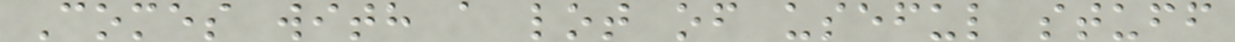Comes with a lot of useful stuff
